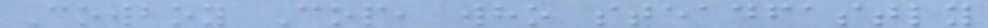Cowboy Cop, who steadfastly
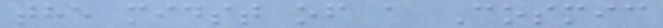the midst of a Cosmic
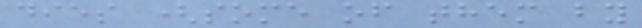dies (some of them by
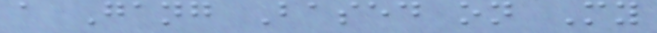a Gang Based on My
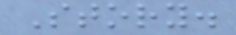Story.
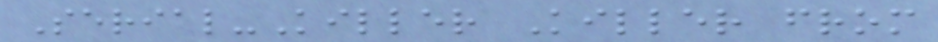Serial-Killer Killer from
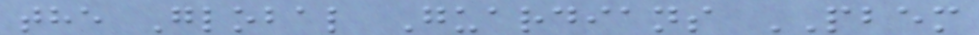the Global Guardians PBEM
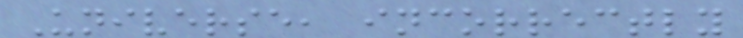Universe, incorrectly
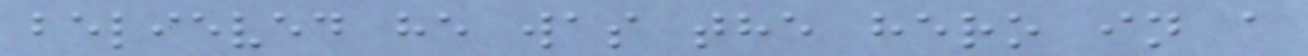believed he was the hero in a
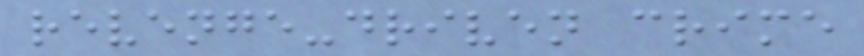revenge-driven crime
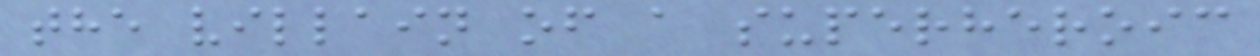the villain of a superheroic
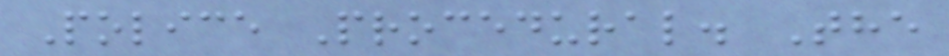Police Procedural. The
